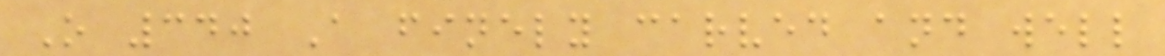O 340 A finely carved and well
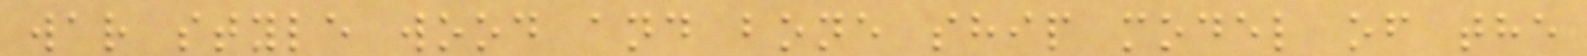war style wood and bone ship model of the
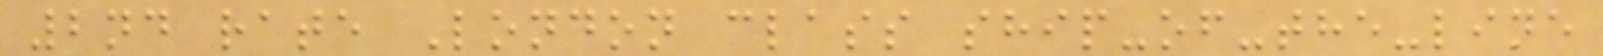2nd rate London class ship-of-the-line
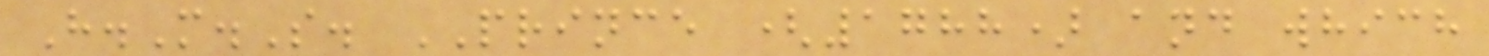H.M.S. PRINCE (1788) and which
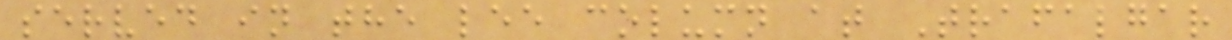served in the lee column at Trafalgar
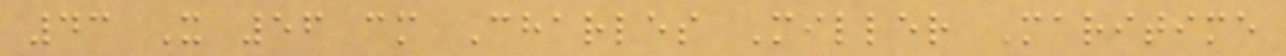43 X 56 cm Charles Miller Maritime
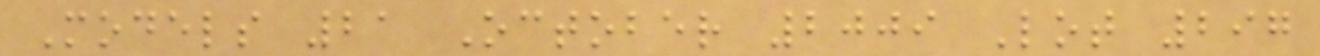Models 21 October 2009 Lot 297
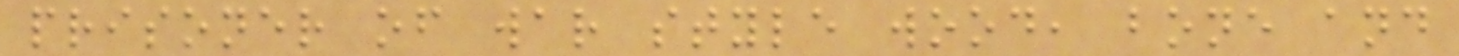prisoner of war style wood, bone and
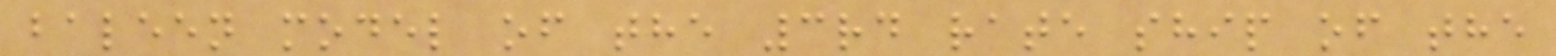baleen model of the 3rd rate ship of the
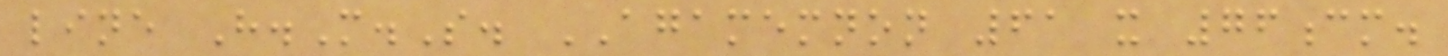line H.M.S. AGAMEMNON 61 x 76cm.
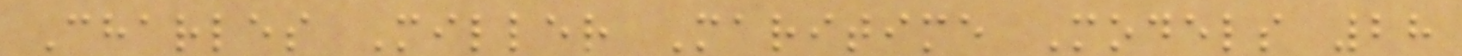Charles Miller Maritime Models 28
